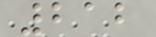212
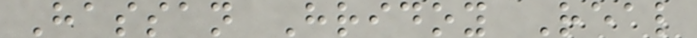Hassan Hridoy Real
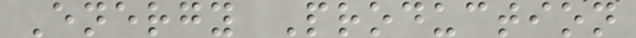Energy Production
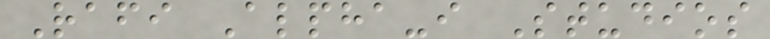Rafi Alpha-i Studios
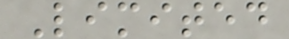Limited
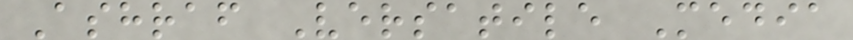Ashraf Versatile Media
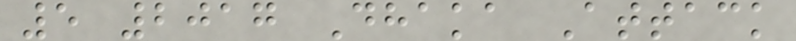5 2017 Dhaka Attack
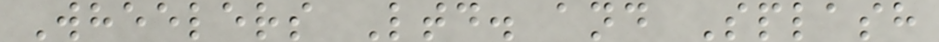Wheelers Ltd. and Splash
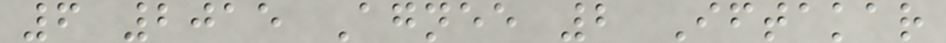6 2015 Agnee 2 Iftakar
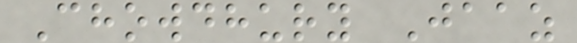Chowdhury Jaaz
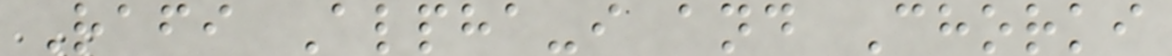Rafi Alpha-i and Chorki
